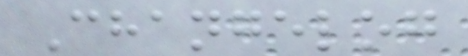Changelog
